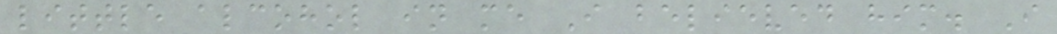little alcohol in me I believed him. I
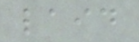laid
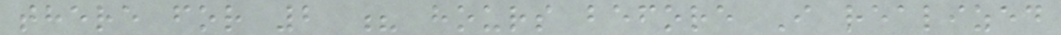there for 2 ? hours before I realized
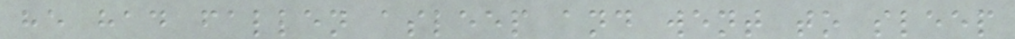he had fallen asleep and went to sleep
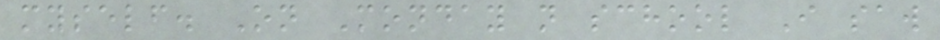myself. On Monday n school I saw
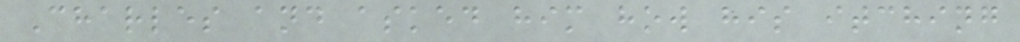Charles and asked him how his itching
